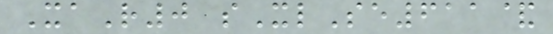XaR0 sXlSe611&
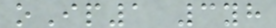oIp1 3yh
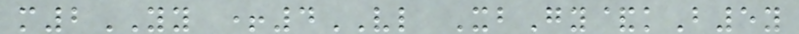m2YY +4VL XbGy&kB5y
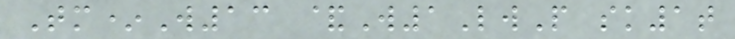Tm*W13 &W1LwP sk1t
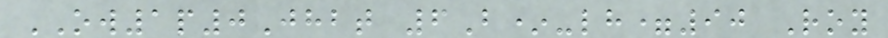OW1p0Jhbt 6B*-lh=90 Roy
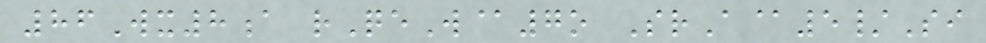86Wx8a rQeW@7o SrA@5/Si
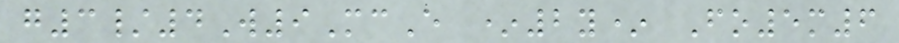g3/4W9McE *2y* Fo5m6
